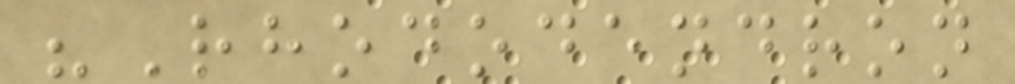"Rhododendron
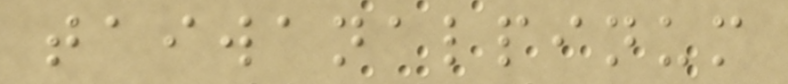taiwanalpinum
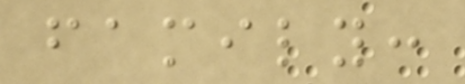family:
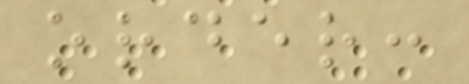order:
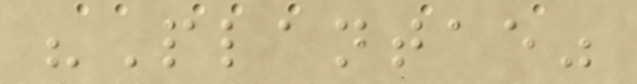"Plantae"
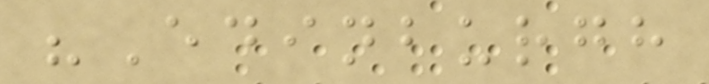"Edinburgh
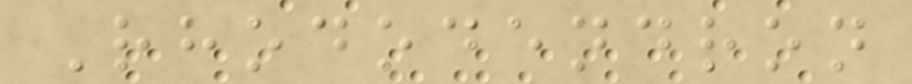Rhododendron
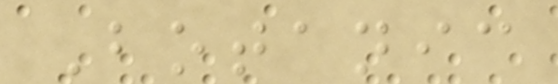Botanic
